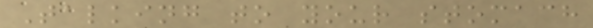Talking to your stomach
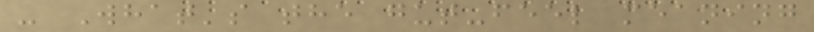- What's the gut-feel meaning
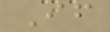If
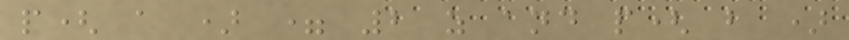p( a ) = 2 z and p( b )
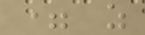= z
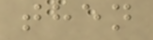then
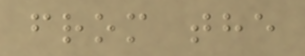from the
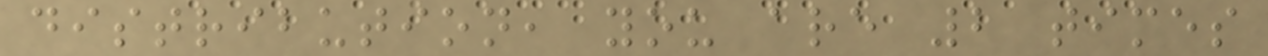distribution, you are 2 times
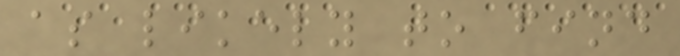as likely to find
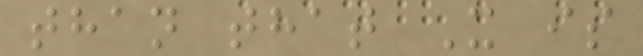than that X is
